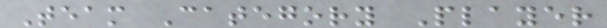Team Category Player
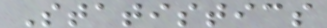Statistics
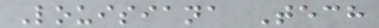Louisiana Tech
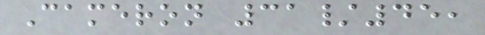Cameron 31/45,
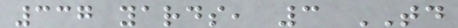337 yards, 3 TD
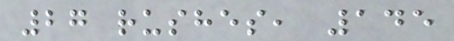27 rushes, 145
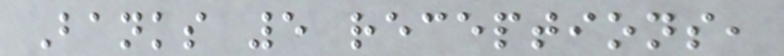Banks 5 receptions,
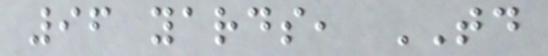96 yards, TD
